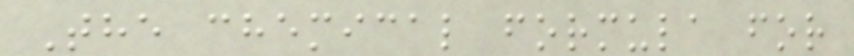The chemical formula for
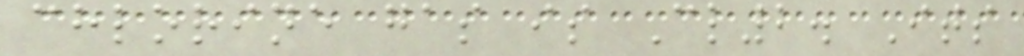chlorine gas is Cl2. Its
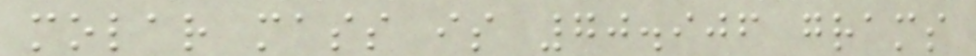molar mass is 70.906 grams
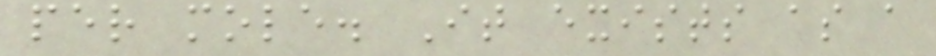per mole. It exists as a
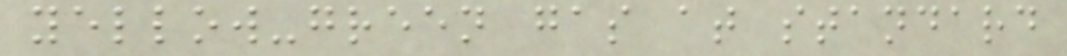yellow-green gas at standard
